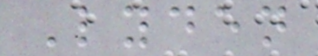Lyden
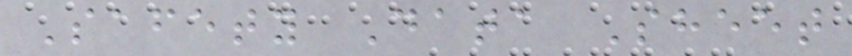Safety Data Sheet
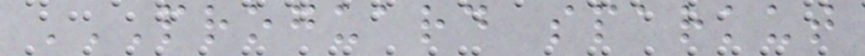PROGUARD SPARKUT
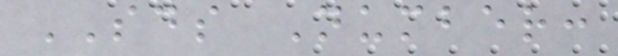SDS Number:
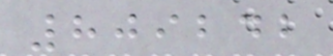809242
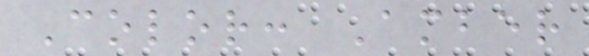Color: Amber
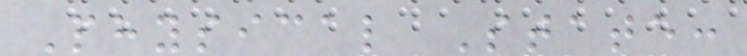Physical State:
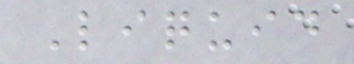Liquid
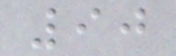90
